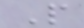P
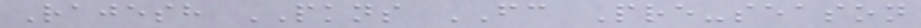Rajesh PKNS FC Pre-season
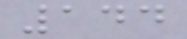144
